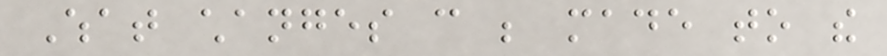What changes can be made to the
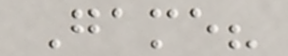Game?
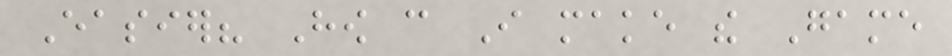Easier? How can I make the Game
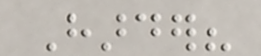Harder?
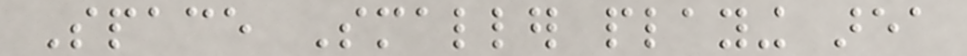Space Smaller playing area
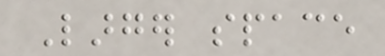Larger space
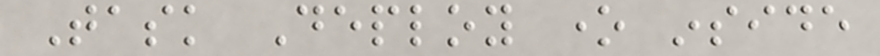Task Deploy one inside
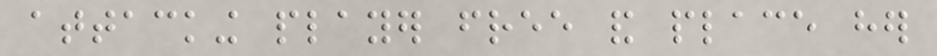attacking player free and place her
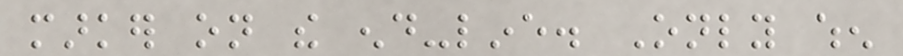marker on the end-line. Only when
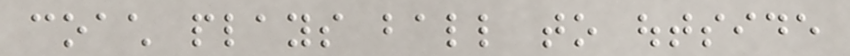coach plays ball to outside
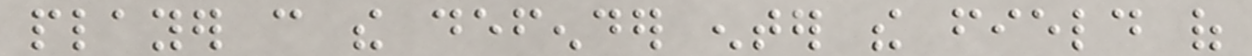player can the defender enter the field of
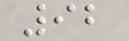92
